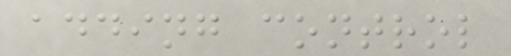adding control
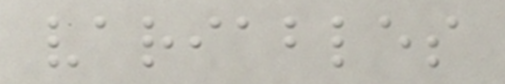variables
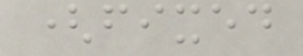(fixed
